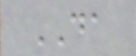DA
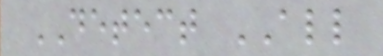DETECT ALL
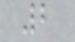2
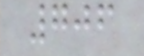706
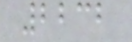2232
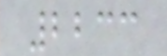2233
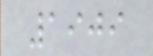1909
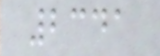2341
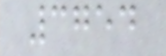3754
